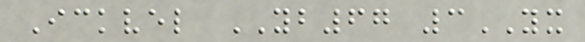Ickvel YB67 3YX
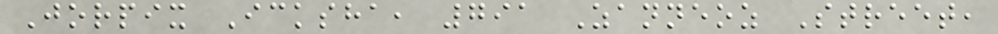Jorpix Icksha, 791 Zanneoz Street,
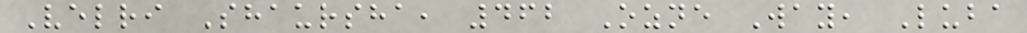Velri Shaursha, 462 Ozne Way, Luba
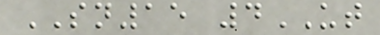SN15 4UT
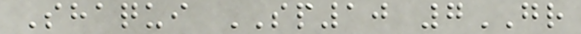Shaqui SP10 7GR
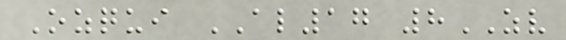Ozqui AL17 8ZV
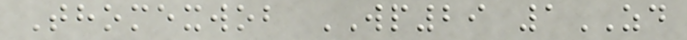Thomexwob WP29 1ZD
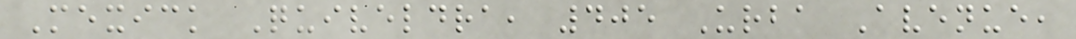Mexick Quiveldra, 405 Urba Avenue,
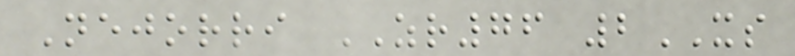Nejorri ZR76 2XS
